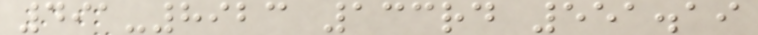491-8923 133rd 551.19
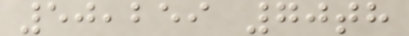50,259 70th
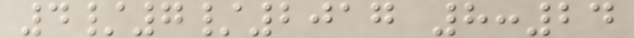4/7/2017 8:24
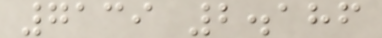7139 2.186
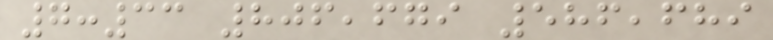7:33 806,679 586,689
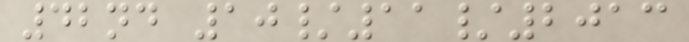42nd 10/11/2013
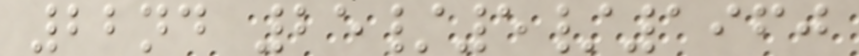22nd 25/5/1960
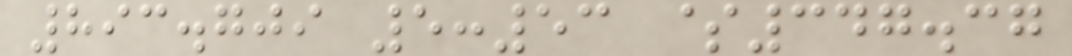893.709 5:53 $347.37
